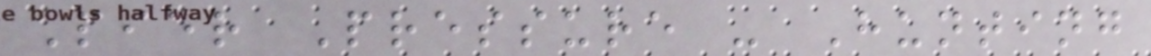Pier Pressure - Hunting
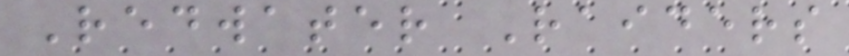Redwater Raiders
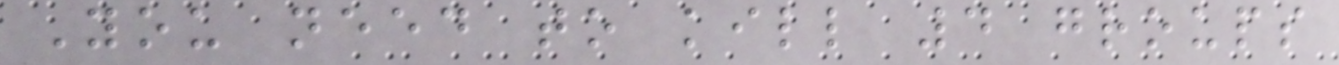You need to kill 4 groups
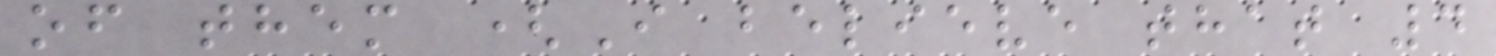of them (I believe that 4
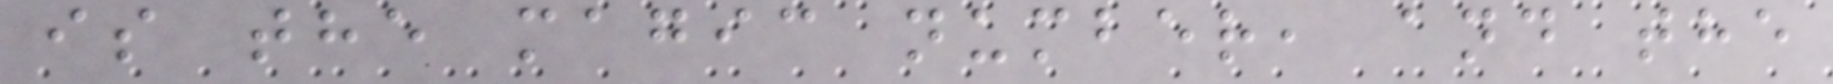is the magic number, and the
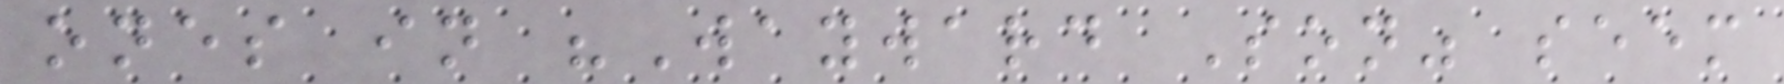ones in "Wayward Son" seem
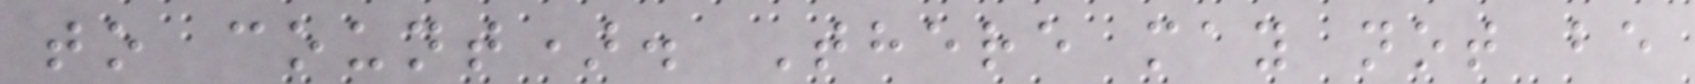to count). There may not be
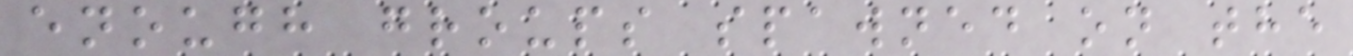enough groups spawned on the
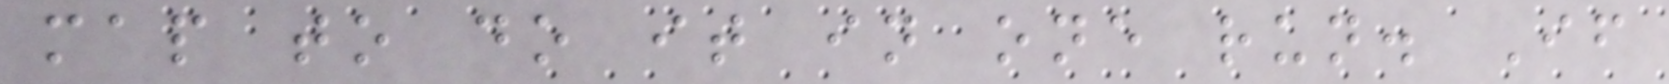map to do it in one run. If
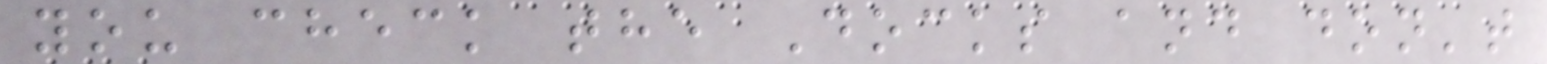you check the Docks and don't
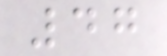47
